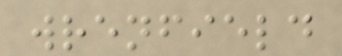wrenfield
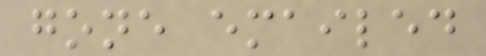gone emailed
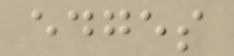edges
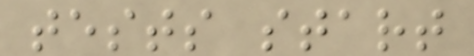tests start
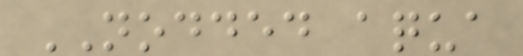NODDED aqua
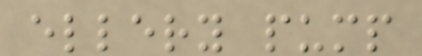ellery pump
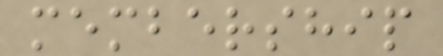membership
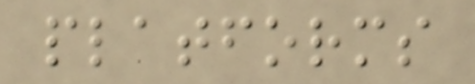platforms
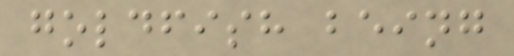goldfish being
